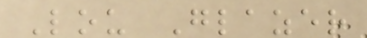Lou Glazer
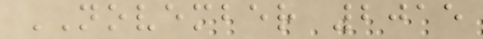NOVEMBER 2015
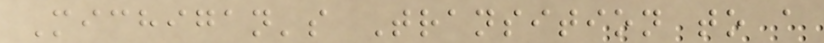Michigan's Transition to a
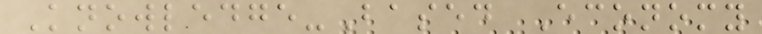Knowledge-Based Economy
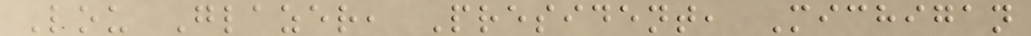Lou Glazer, President, Michigan
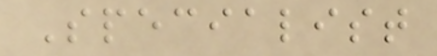Specialist
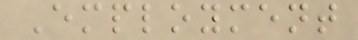Employment
